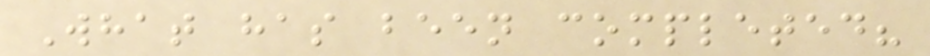What has been completed?
